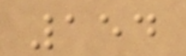154
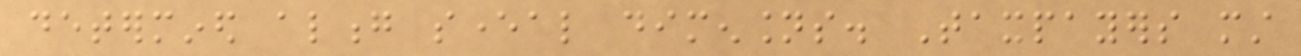determined along several dimensions. Taxpayers must
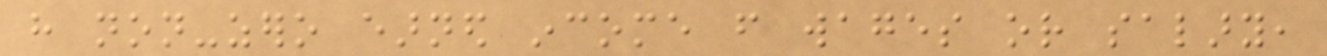have non-zero earned income from wages or salary,
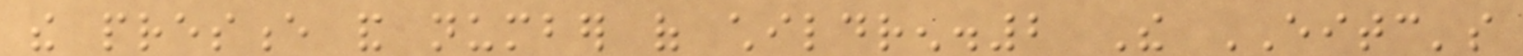the presence and number of children.2 The EITC's
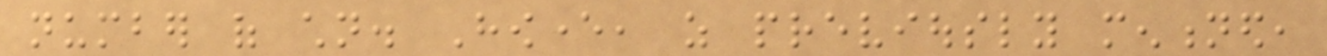number of children. However, as previously mentioned,
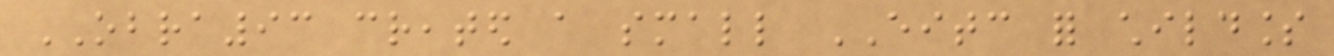OBRA93 created a small EITC for childless
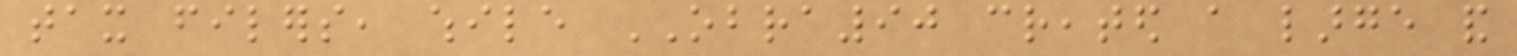tax filers, while OBRA90 created a large and
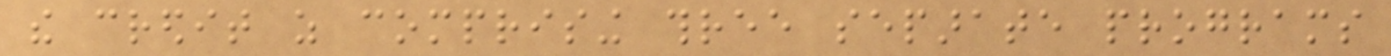the credit as comprising three separate programs
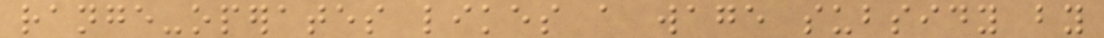range-operates likes a wage subsidy by
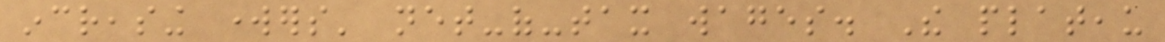increasing workers' net-of-tax wages. The plateau
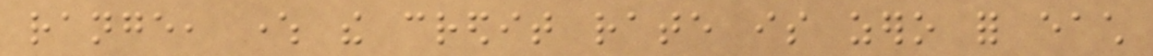range, where the credit rate is zero for each
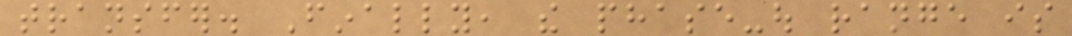transfer. Finally, the phase-out range is
